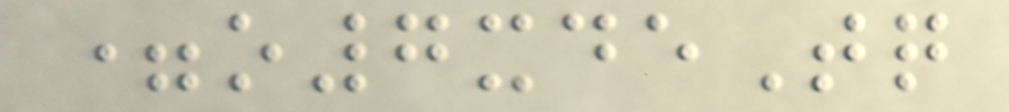=o7xdeTq
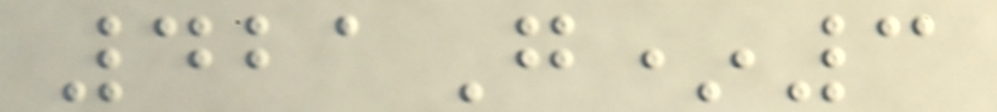421G*3
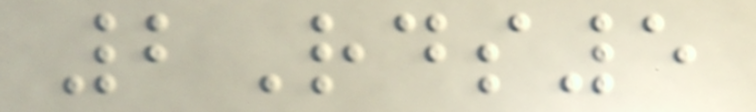2Rds5
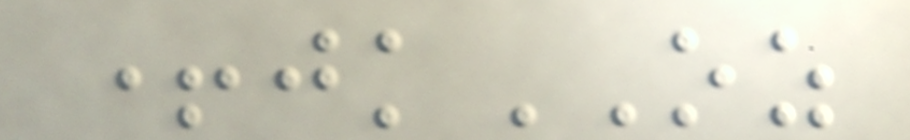+jkOZ
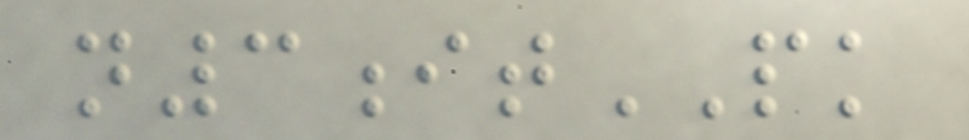n3itPK
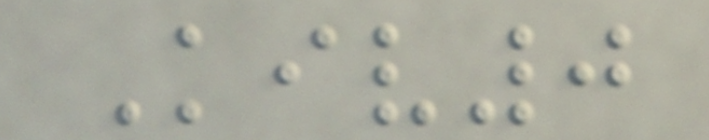Kiv0
